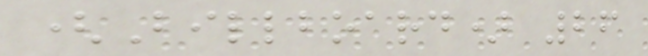(Billboard) 26
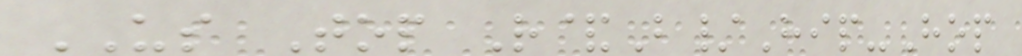US Top R&B/Hip-Hop
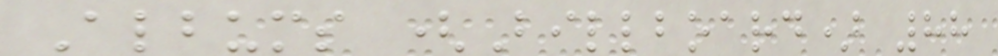Albums (Billboard) 88
